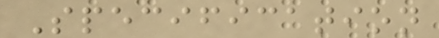Specification
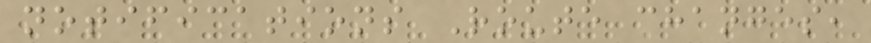notifications Route changes,
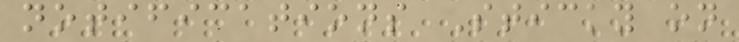notifications Sticky on
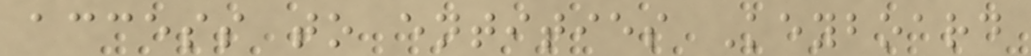access to entities Keyboard
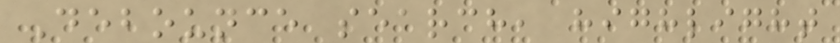Debounce search, highlight
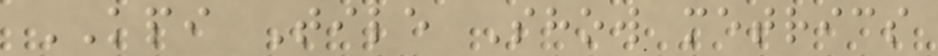KPI Tile Show metrics
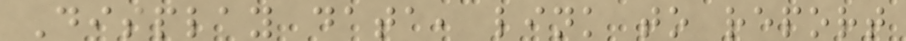Display data, link to report
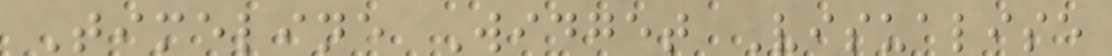Timeline Widget Visualise
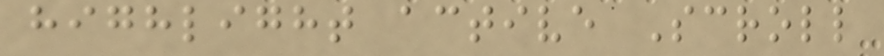highlight active Scroll
